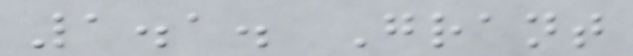1.1. Grant
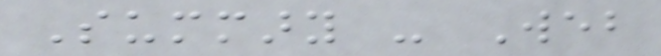Summary - Web
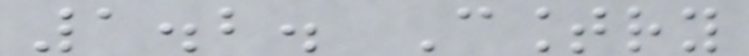1.2. Country
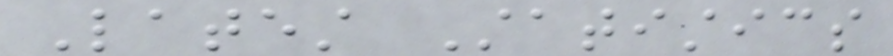Latest Statistics
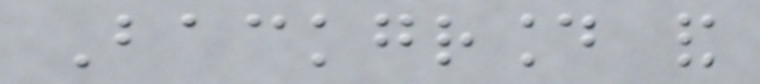Background and
